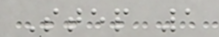Step 1
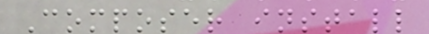Composer install
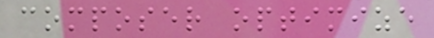composer optimize
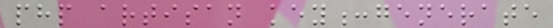php artisan key:generate
